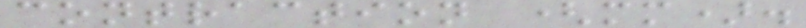contraction (mm).
